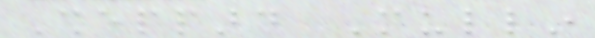Sheppard Mullin
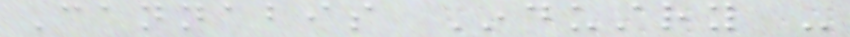Cannabis Industry -
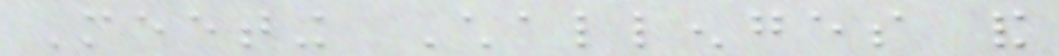Meeting Challenges and
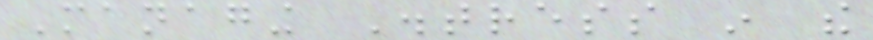Managing Distress in the
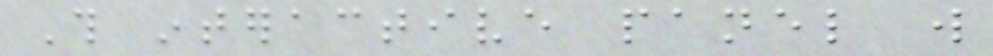This interactive panel will
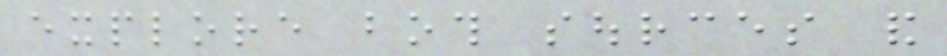explore both sources and
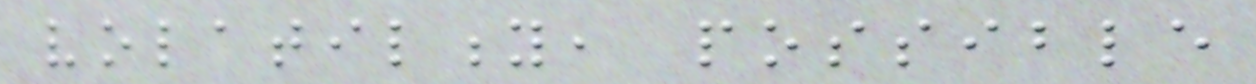volatility, possible
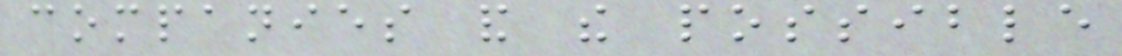companies and the possible
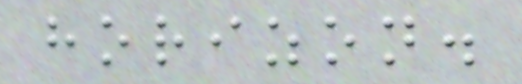horizon.
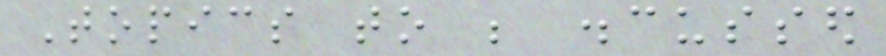Topics to be discussed
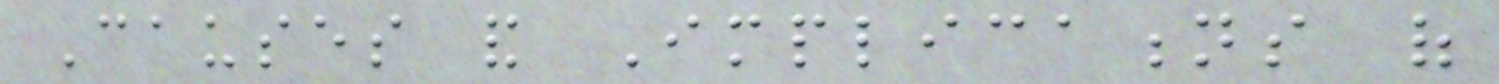Causes and Implications of
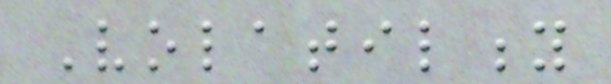Volatility
